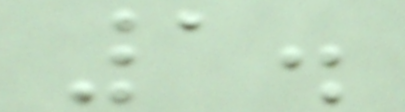1.
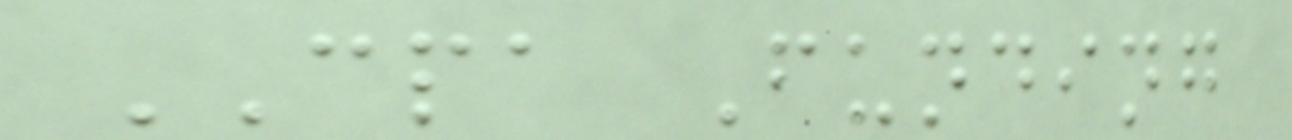CPA Funding
